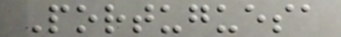Portuguesa
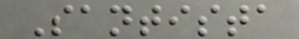Santista
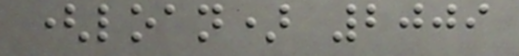(loan) 2009
